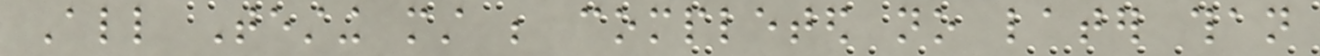All Testing must be completed no later than
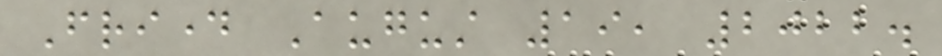Friday August 19, 2022.
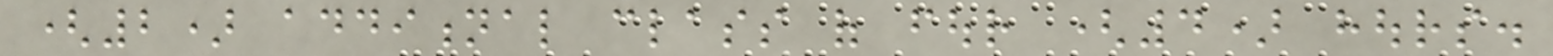(2) additional class of four (4) hours.
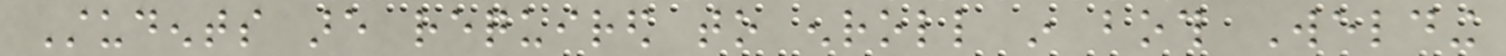Students are required to enroll in both Welding
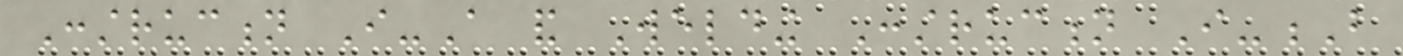Construction I-A and Welding Construction I-B
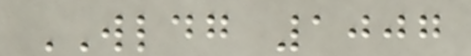WLDG 1007
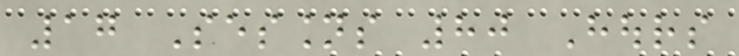17 Sessions 80 Hours
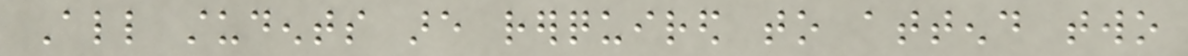All students are rerquired to attend two
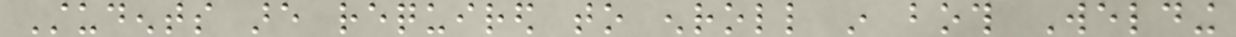Students are required to enroll in both Welding
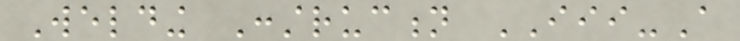Welding Construction III-A
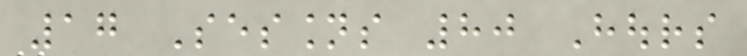17 Sessions 80 Hours
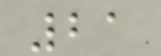21
